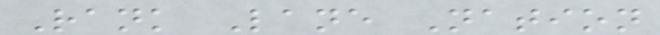Rank Lane Nation
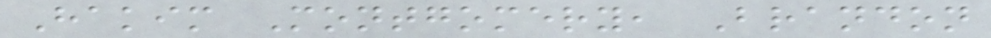Hakim Montgomery, Brandon
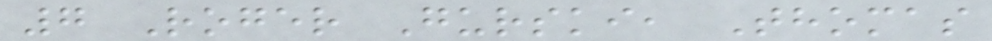7 Roger Gurski, Thomas
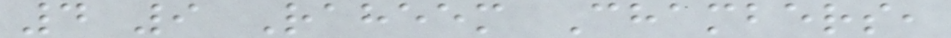4 9 Raheem Chambers,
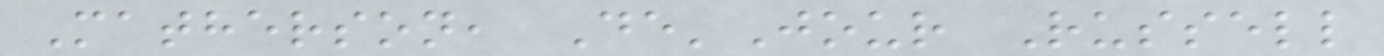Matherson, De'Jour Russell
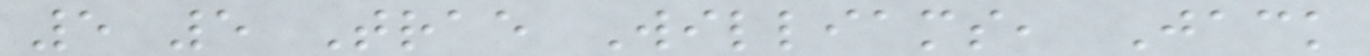5 5 Trae Williams, Jack
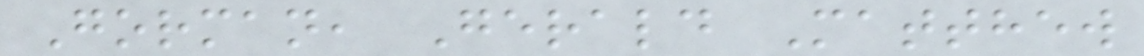Gorman, Gerald Matthew
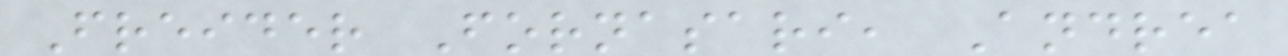Freider Fornasari, Andrea
